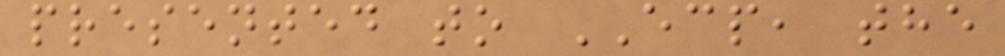presented to ECP, the
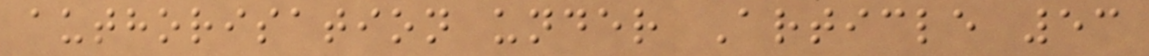authorisation under Article 53
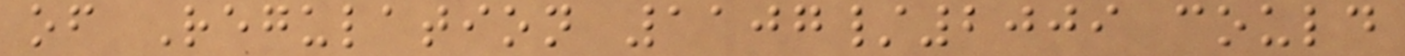of Regulation 1107/2009 could
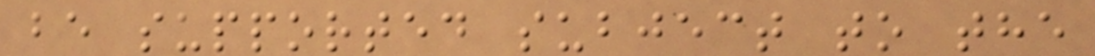be supported subject to the
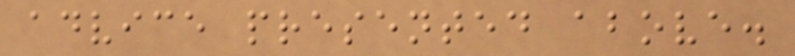advice presented above.
